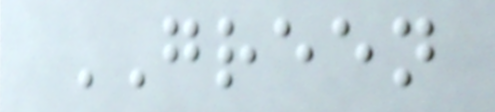GREEN
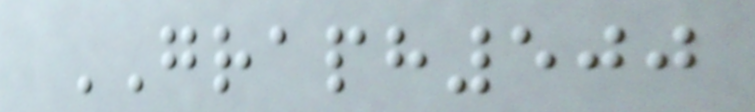GRAPH500
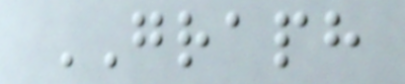GRAPH
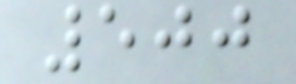500
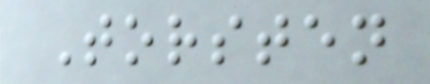Torsten
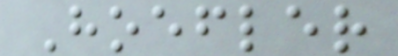Hoefler
